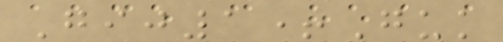Gij1+Guk
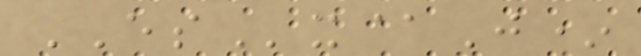ESx@J*
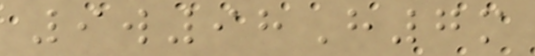9w98H7m
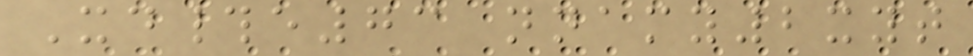Xd#e73 nnamy2xyt
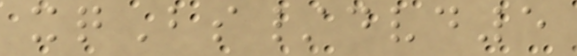xqBs/dvd5
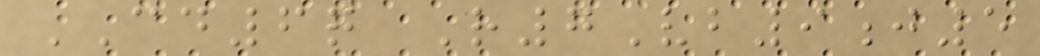CD6q R7Vb9j5
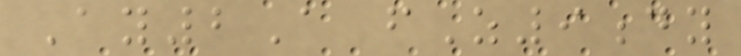Ay2A fZ9dy
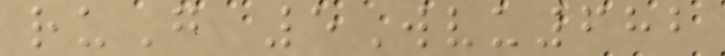ruG 5Wvu682
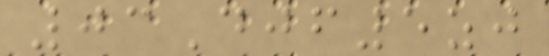03Djf5zj
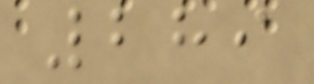289
